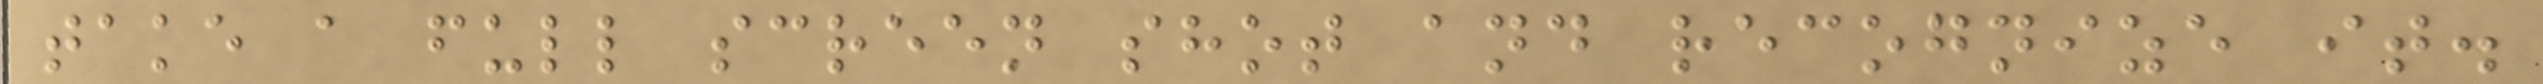take a full screen shot and recognize it.
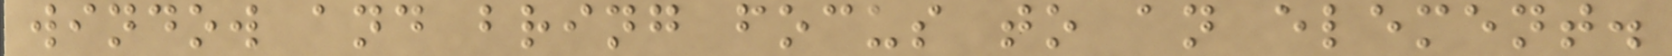window and bring focus to an element.
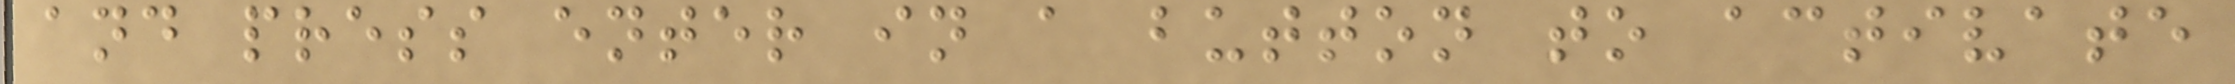and press enter in a button to activate
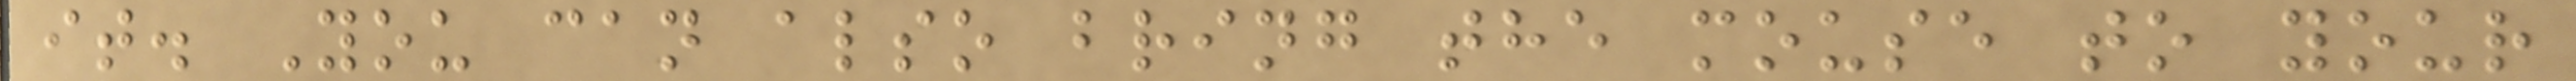it. You can also bring the mouse to your
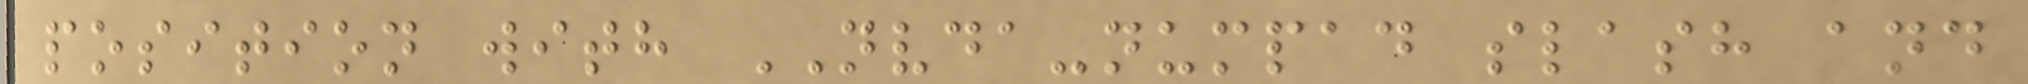position with NVDA-numpad slash and
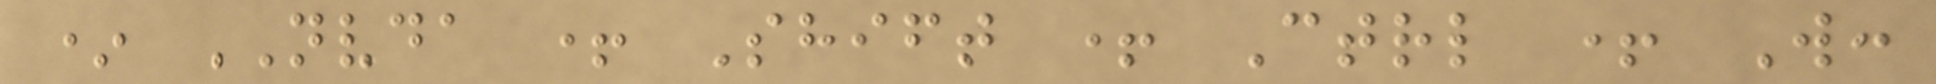* NVDA + Shift + Ctrl + W:
